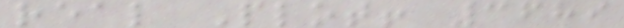real Plot! 3689
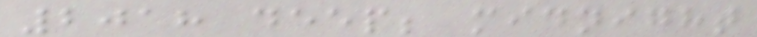2018 deep; midnight
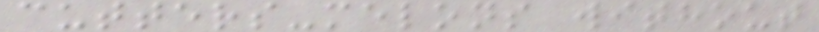cutters-melons without
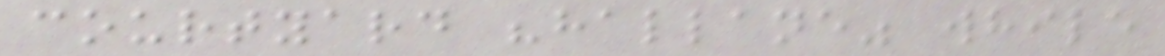courtyard "hallane" while
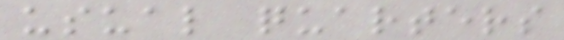usual quarters
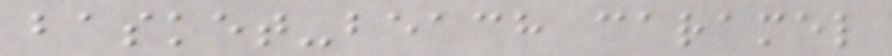basket-beach caramel
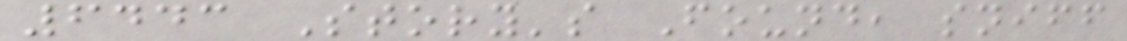6443 Story's Found, sniff
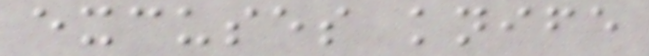excuses knife
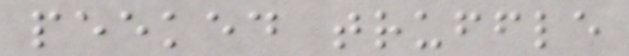peeked truffle
